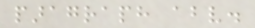paragraph above.
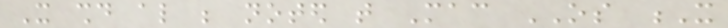It should also be noted that Mac OS X
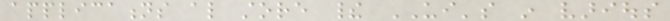applications also store their UI's in various
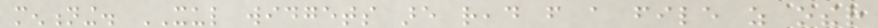mentioning. XUL widgets are read from a file as other
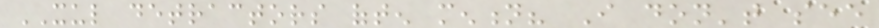XUL detractors often mention? I don't see
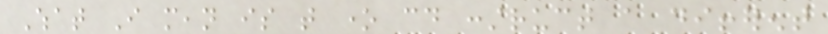What I mean is that one could construct a different
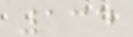134
